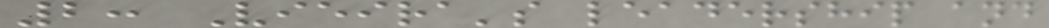2: Vieira's leadership and
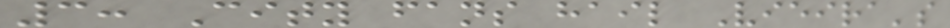3: City fans hail Vieira's
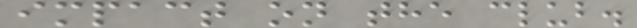impact on the club.
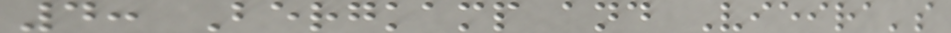4: Bergkamp and Vieira's
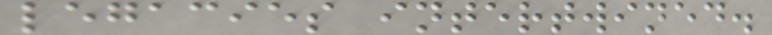legacies intertwined.
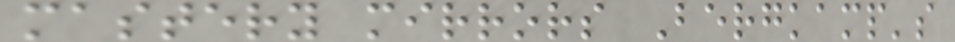mastery mirrors Bergkamp's
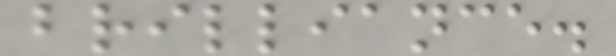brilliance.
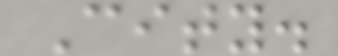City.
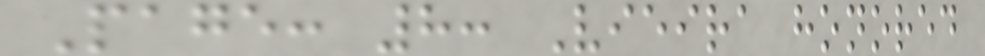Page: 8: Vieira honored
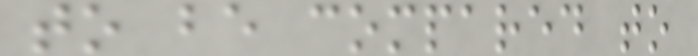to be compared to
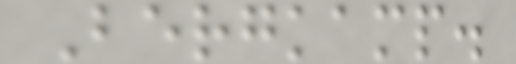Bergkamp.
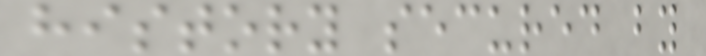history secured by
